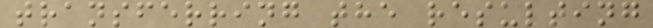transferring the resulting
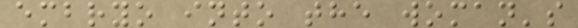embryo into the woman's
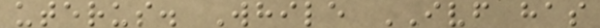uterus. While IVF has
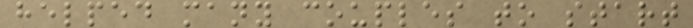helped many couples to start
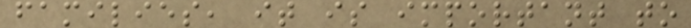families, it is important to
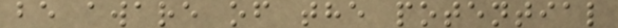be aware of the potential
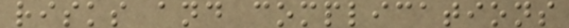risks and complications
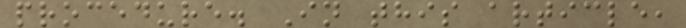procedure. In this article,
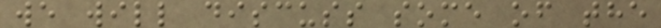we will discuss some of the
